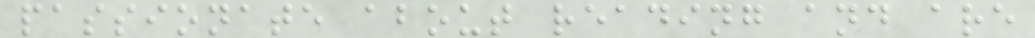passionate about reading and are
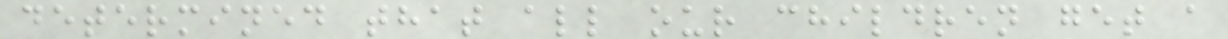determined that all our children get a
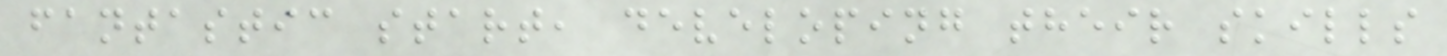fantastic start, developing their skills
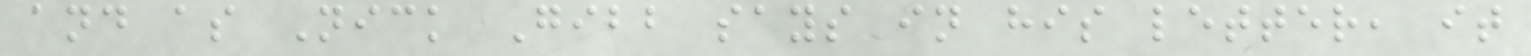and as Nick Gibb says in his letter, it
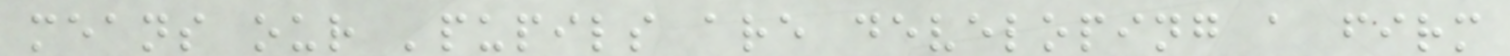means our 'pupils are developing a firm
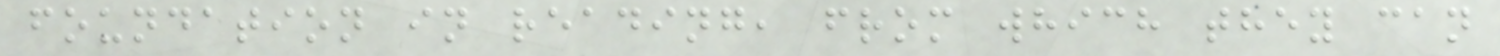foundation in reading, from which they can
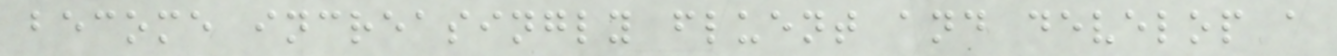become increasingly fluent and develop a
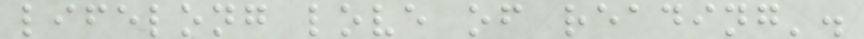lifelong love of reading'.
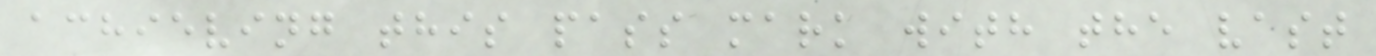achieving this pass mark with the vast
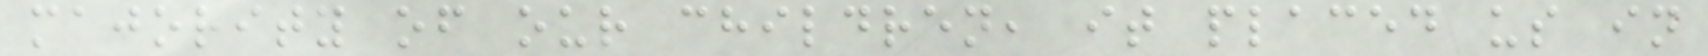majority of our children, it placed us in
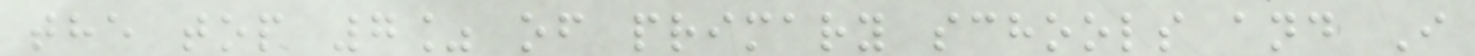the top 7% of primary schools and I
